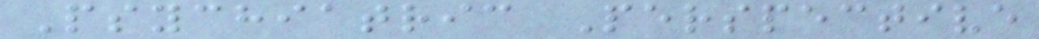Psychiatric Perspective
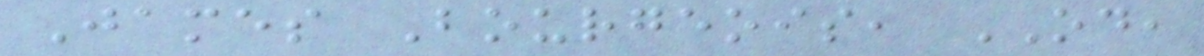James Bourgeois, OD,
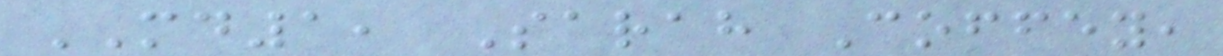MD1, Sarah Coffey,
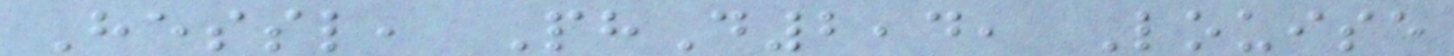Hessl, PhD2,4, Louise
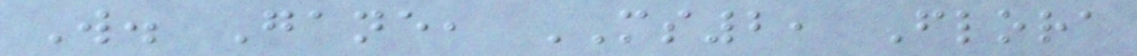W. Gane, MS2, Flora
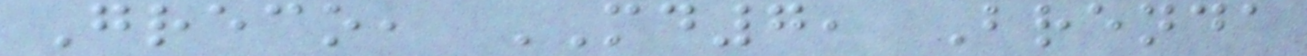Greco, MD7, Brenda
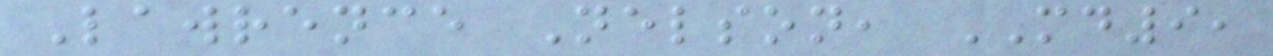Lawrence Nelson, MD9,
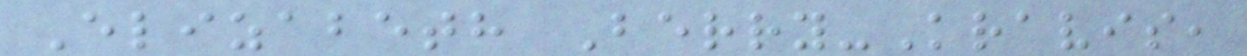Elizabeth Berry-Kravis,
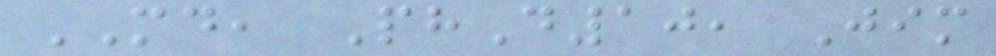MD, PhD10, Jim
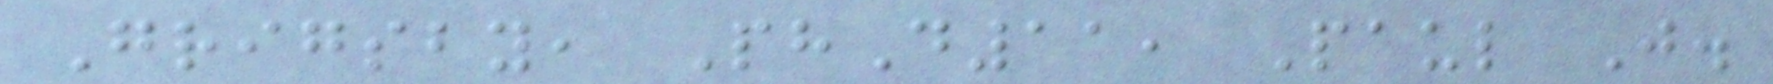Grigsby, PhD11, Paul J.
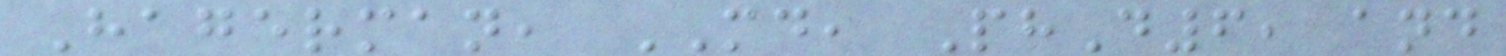Hagerman, MD, PhD6, and
